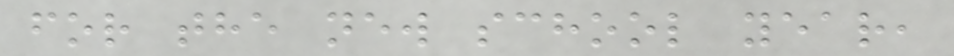for the new school year,
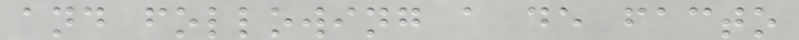and following a de facto
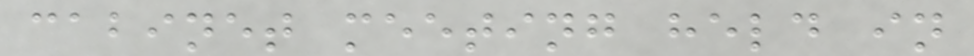cabinet meeting held in
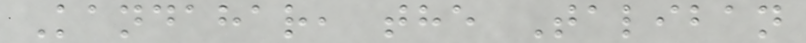Kandahar, the Taliban
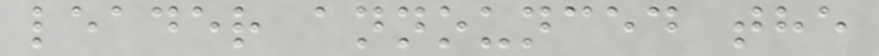leader announced the
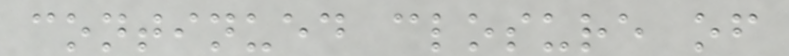continued closure of
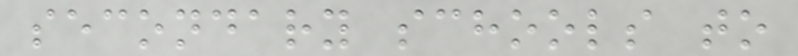secondary schools to
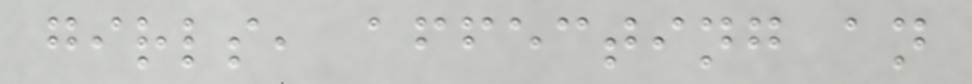girls, affecting an
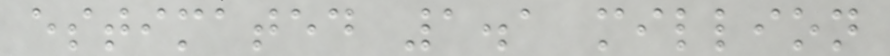estimated 1.1 million
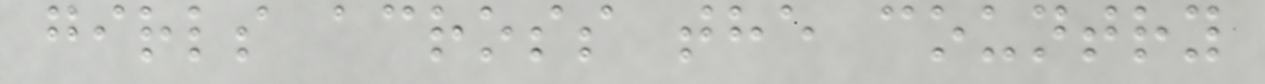girls across the country
